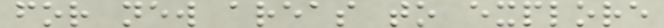for new areas to explore
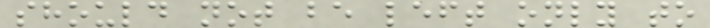should not be left only to
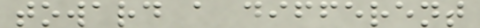toward a different
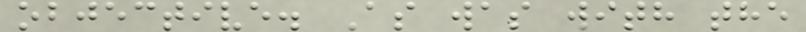objective. As was with the
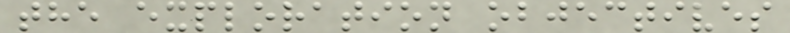the exploration objectives
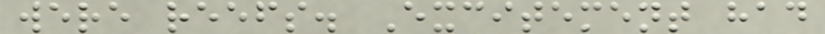were reefs. Excitement had
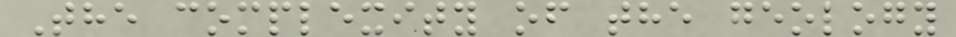The complexity of the geology
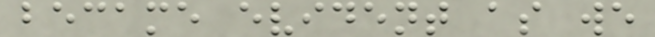became evident as we
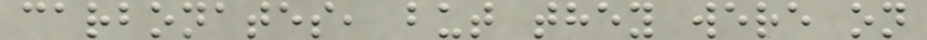carbonates, but they were on
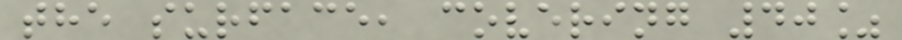the surface, covering 40%
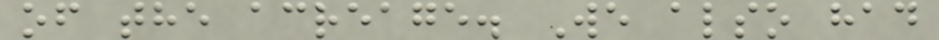of the acreage. We also had
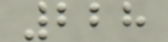228
